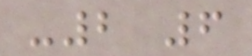-2 6
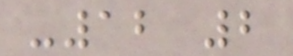-12 2
